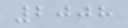2008
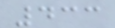433
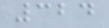324
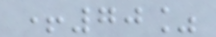+70%
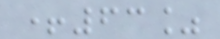+63%
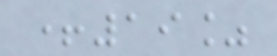+19%
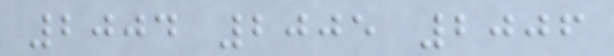2004 2005 2006
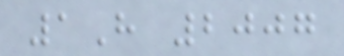1H 2007
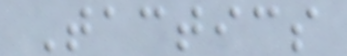Tactics
